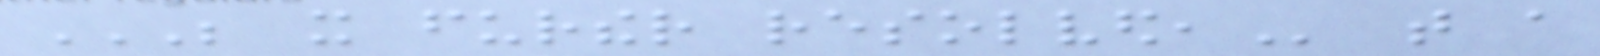BE IT FURTHER RESOLVED, that a
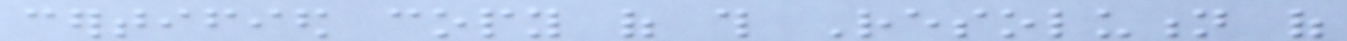certified copy of this Resolution of
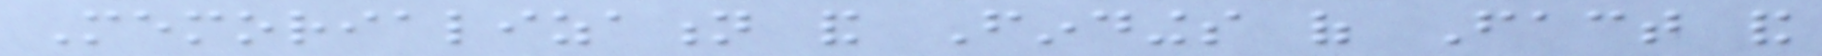Memorialization and Findings of Fact and
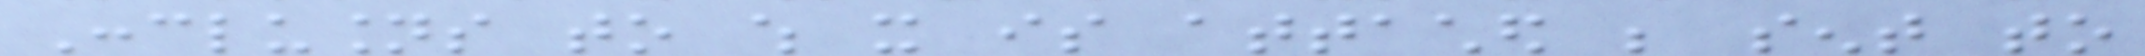Conclusions to which it is attached be sent to
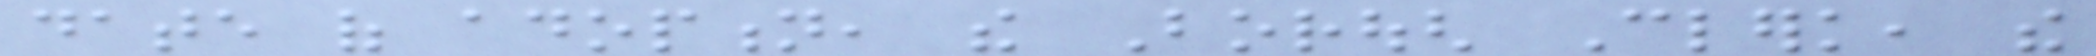date of adoption, the Borough Clerk, the
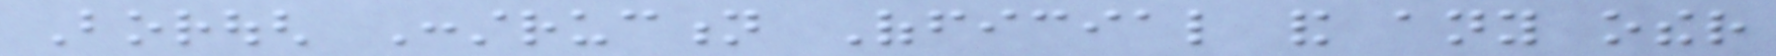Borough Construction Official and any other
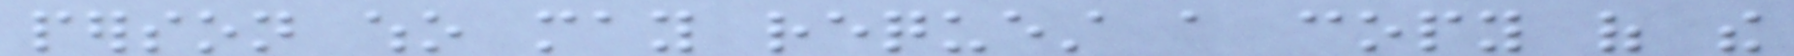person who may request a copy of the
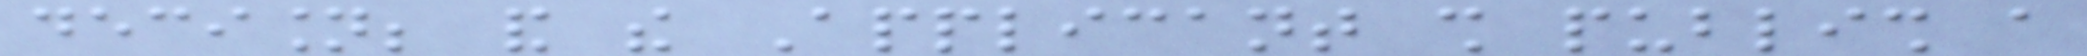decision; and the Applicant shall publish a
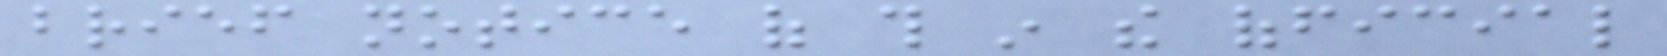brief notice of this in the official
